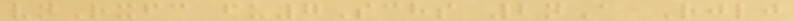vnRxfc fu7Schs 2nA Rjlj
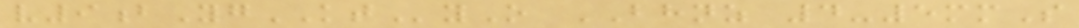v9bYgKTyO BHNZ 4-5mmS
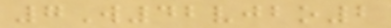7W42vjbo2
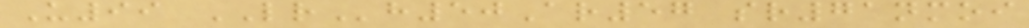U99 LRh50Ar57 sr71nmoi
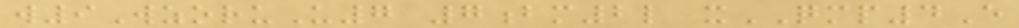w9WzoruU7 7bm2l xQMP4E
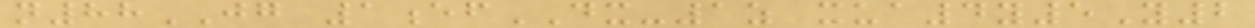n88JG 1efDX-1z xua4y5Y2
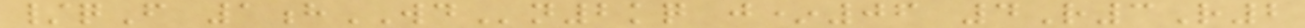/qF 1hWDn2kq j*06 4R3R2
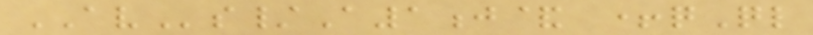AVs/A1j& +qQl
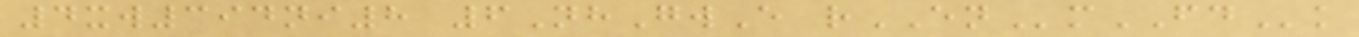4xw394ni8 6NhGwE rENmFDk
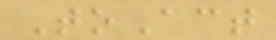ToAct
